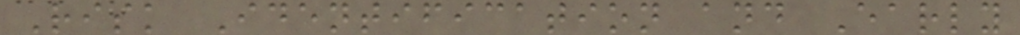Risk Identification and Early
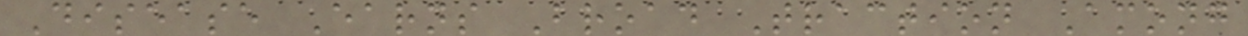Disease Earns Broad Traction Among
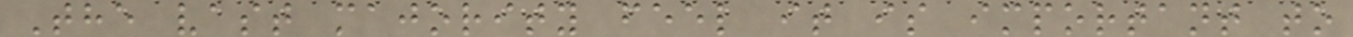The vast majority feel it is important to
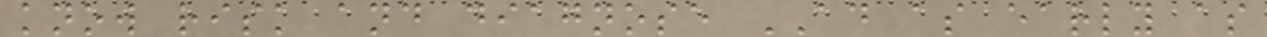know risk and diagnose AD as early as
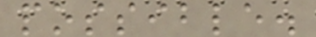possible.
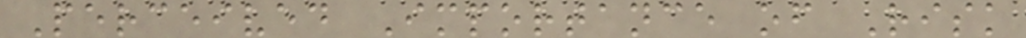Perceived Importance of Risk
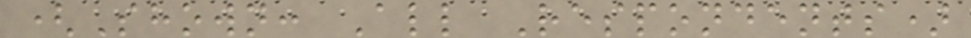(Shown: All Respondents)
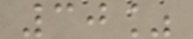30%
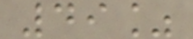49%
